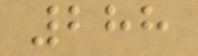288
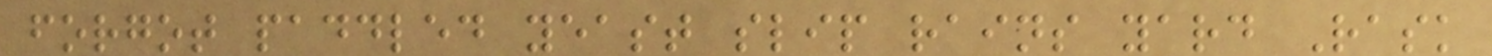forgot paddled yeast slip rains yard Rask
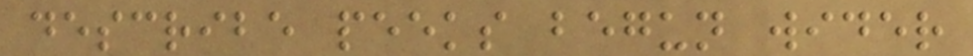describe peeks begun wider
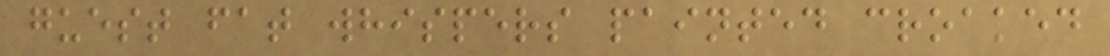guest fat whispers painted croaked
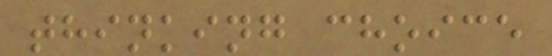thinking choice
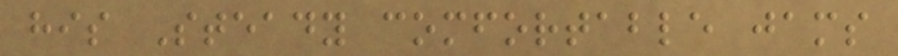his Steady comfortable jams
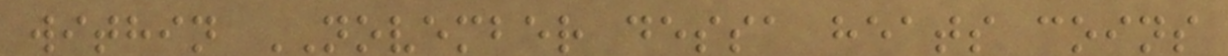within NOVEMBER dessa heats coins
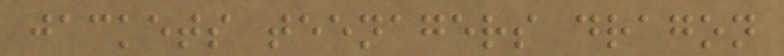jackets teenagers dragon
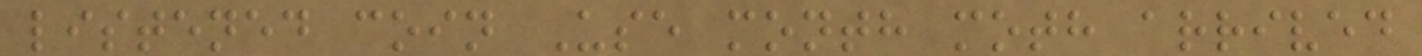listened coin Use month moth arrived
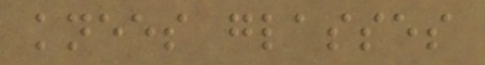knees glasses
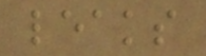leaks
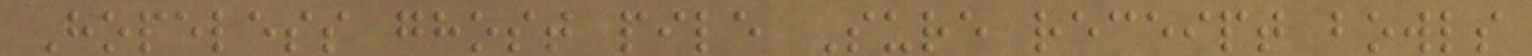Hopeless ghost pile Sure receipt bowls
